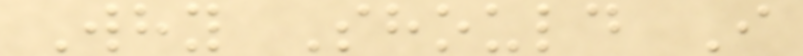Why Should I
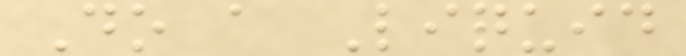Do a Liquid
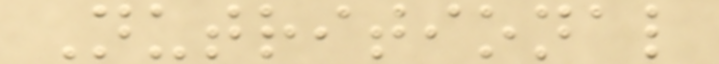Nutritional
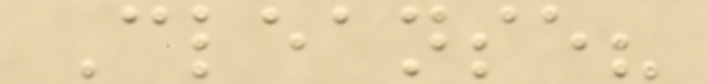Cleanse?
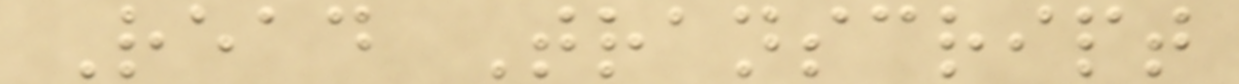Read Transcript
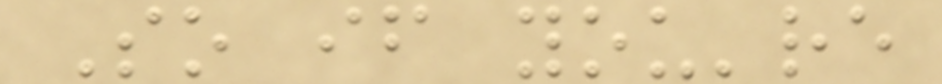So if you're
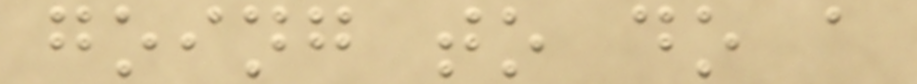going to do a
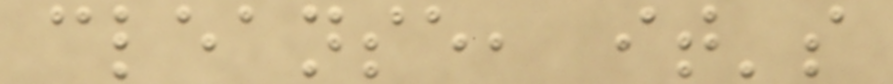cleanse, it's
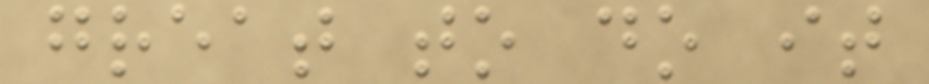great to do it
